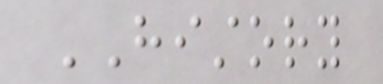HISTORY
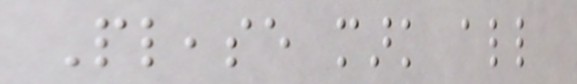Please mark all
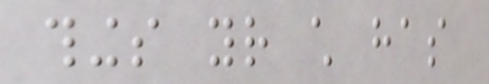things your child has
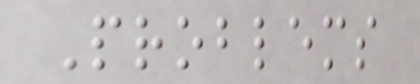Problems
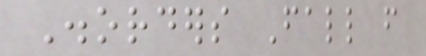Disorders Fall from
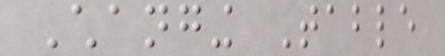Changing Table
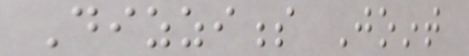Dizziness Joint
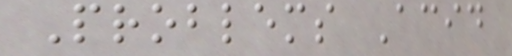Problems Acid
